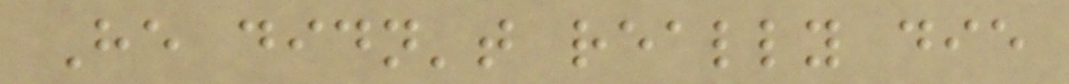He didn't really die
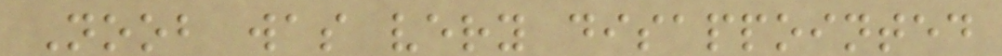Noob was very disappointed
